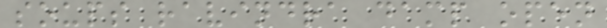soups ravindra damp open
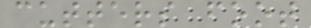cutters foot
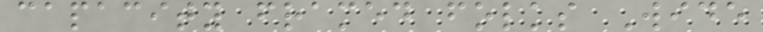capacity framed folks Wide
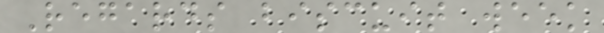Regards biscuit week
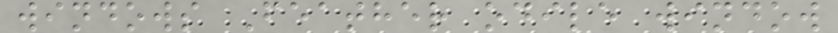windows Feather odile window
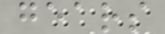gears
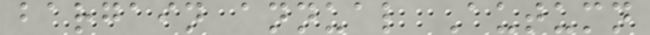bargain annual Autumn
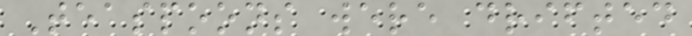Teaspoons were drifted
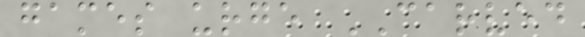games urge CARVED
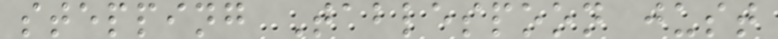stepping Tablespoon just
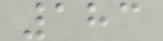183
